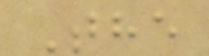The
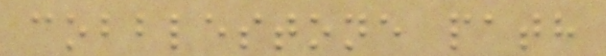cobblestone path
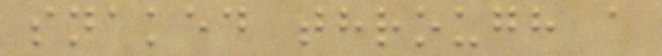snaked through a
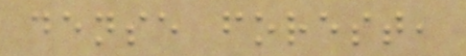dense forest,
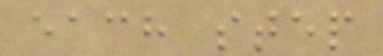each step
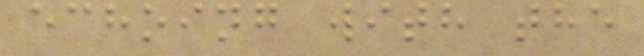echoing with the
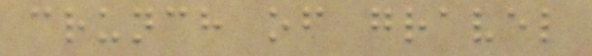crunch of gravel
